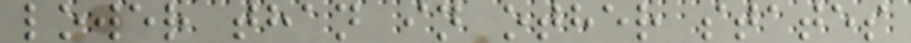lower than in other states
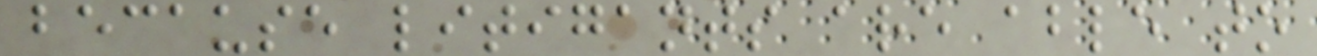because litigants are able to
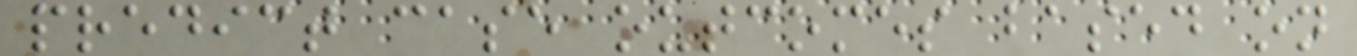predict case outcomes based on
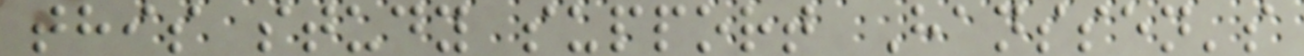this study support Hanssen's
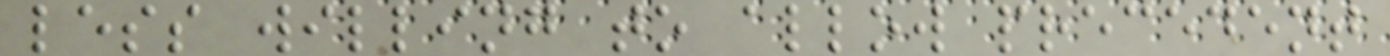less willing to allow precedent
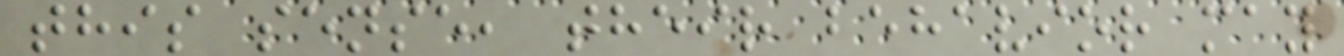this sense, their behavior may
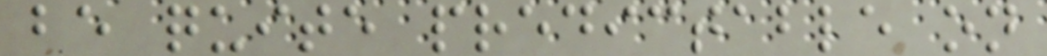be quite predictable on
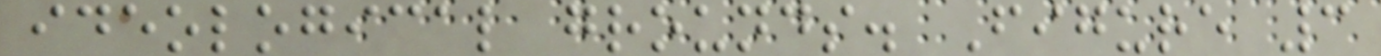ideological grounds. Figure 3
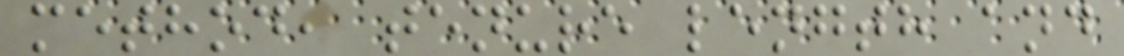method, tenure length and
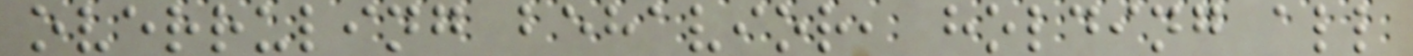overruling behavior, holding all
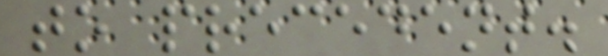to precedent.
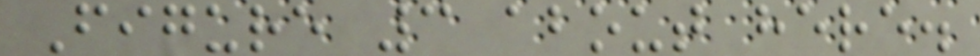Figure 3 about here.
